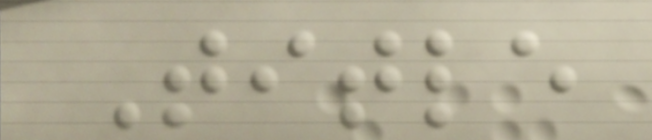Title
